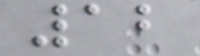12
